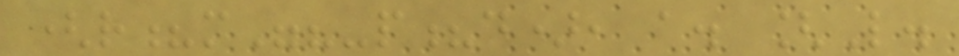(r?m"?-p?d), a. [L.
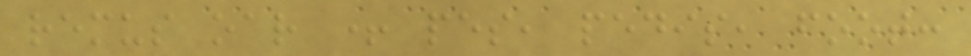remus oar + pes, pedis, foot:
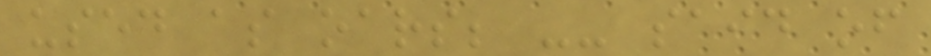used as oars; -- said of
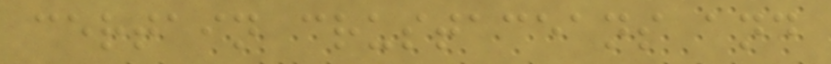certain crustaceans and
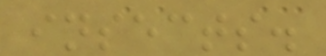insects.
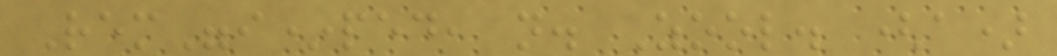Rem"i*ped, n. Zool. (a)
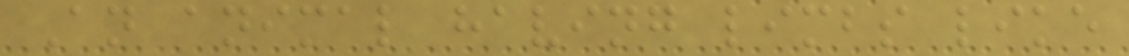An animal having limbs like
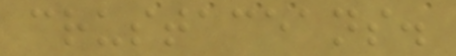crustaceans.
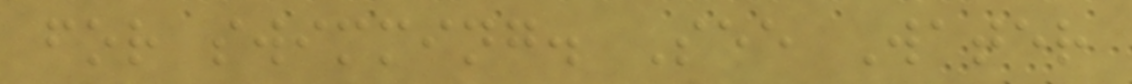for swimming. See Water
